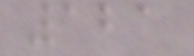121
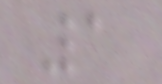1
